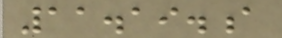11.19.a
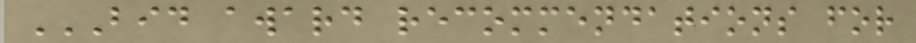BID AWARD RECOMMENDATIONS FOR
